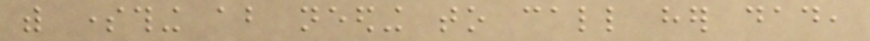with something about needing to call her dad,
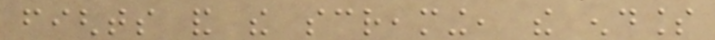fights and the screaming, the endless
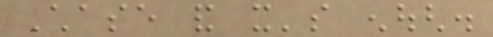Chase and it's enough.
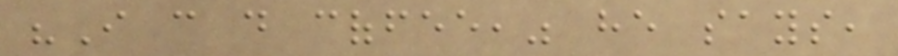"I can do coffee," he says,
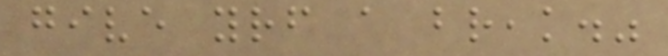give yourself a break."
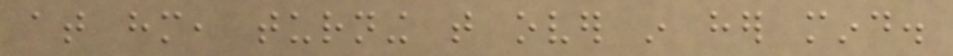at him, turning that over in her mind.
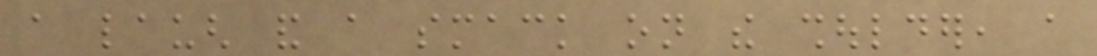a laugh and a smack on the shoulder, a
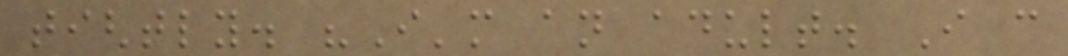tightly. "I'm an adult. I can
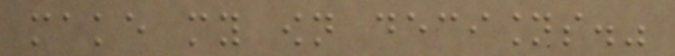make my own decisions."
